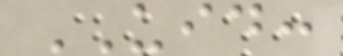UID:
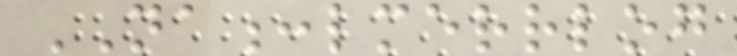NA:lmerrlog
